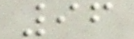96
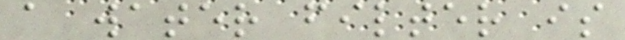a water filter is
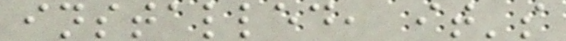installed, it's
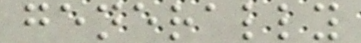generally
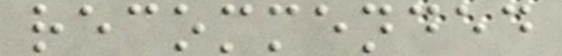recommended
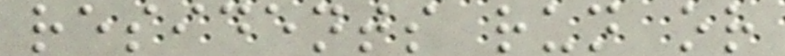residents run or
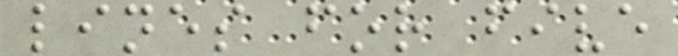lines for five
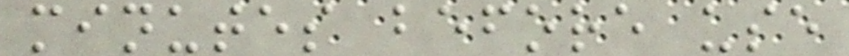minutes before use
